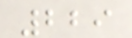229
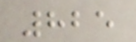825
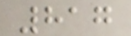817
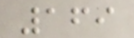169
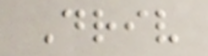Driv
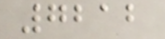7212
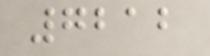7212
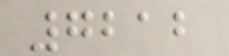7212
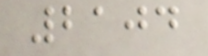2104
